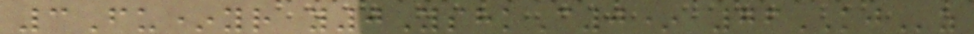3Fu*yr y0YshkC0* 76KJz
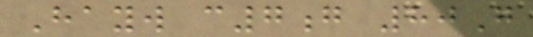Hayw c7g 80G
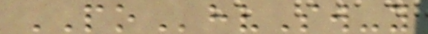POhvSw-y
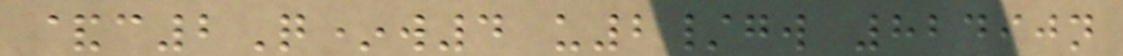&c2Q*w4 u2/gw 82490n
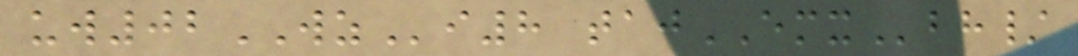uw02WZi8 tajEMXbh/
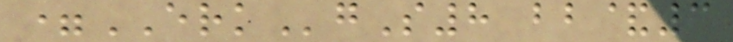=ERKgS8 bb&3
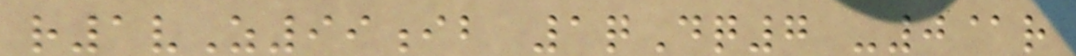r1vZ99ib 1qDq7 -0@r
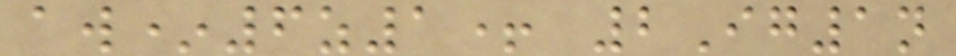aw*6z1+ 2Ig1n
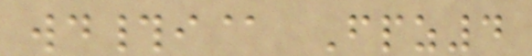wd#i@ Fpz4
